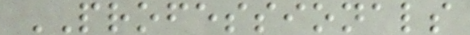PROFESSIONALS
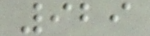929
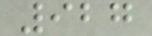927
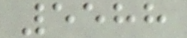5588
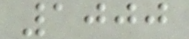1000
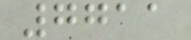7711
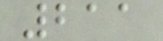211
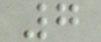7
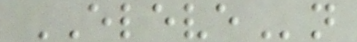ELEVEn
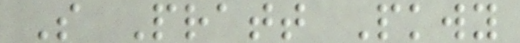S Pratt Pkwy
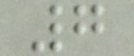7
